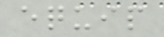equip
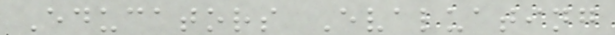Educators Evaluating
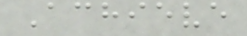Achieve
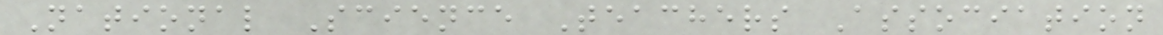National Science Teachers Association
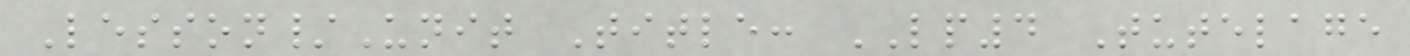Lesson/Unit Title: LP4 Tutelage
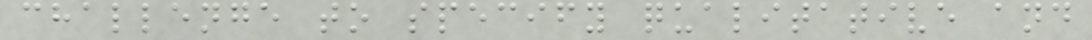challenge to specify qualitative and
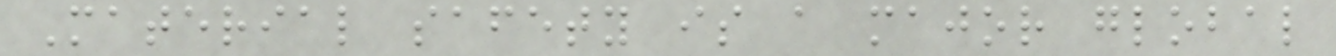Material safety is a major global
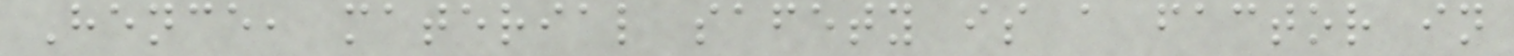Hence, material safety is a factor in
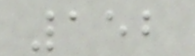152
